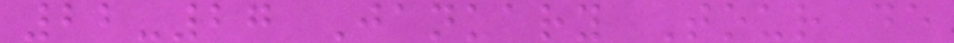22-27 January Tour de
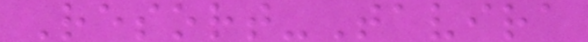Resort-Tavira
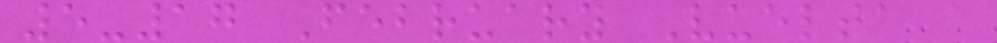5-17 February Vuelta a
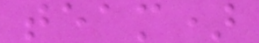team)
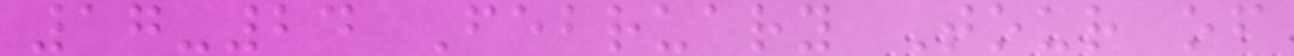17-24 February Tour of
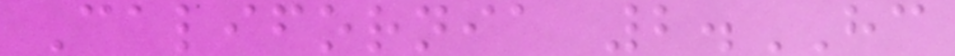California 2.HC
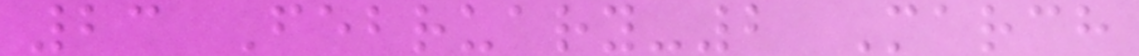23 February-2 March
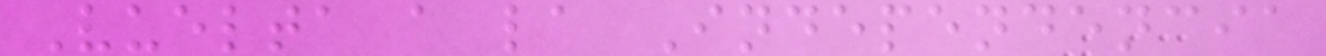Vuelta a la Independencia
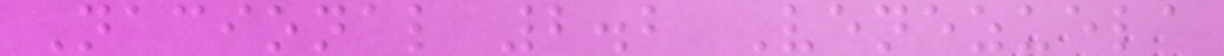Nacional 2.2 Venezuela
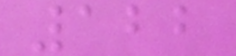122
